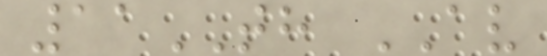11TH AV
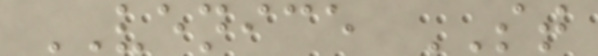VENICE ST
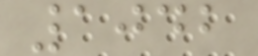1042
